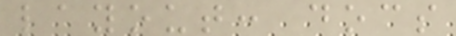layout: docs
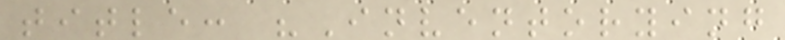title: "Inventorying
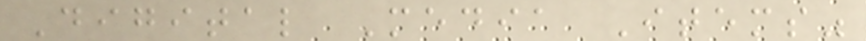Digital Media Items"
